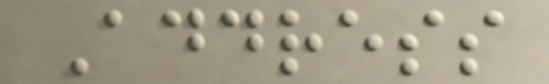Address
